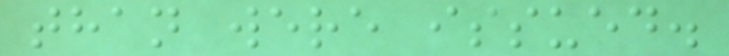than were issued.
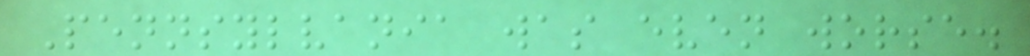Pennsylvania was even worse.
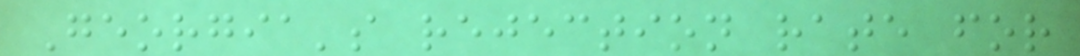Georgia's rejection rate for
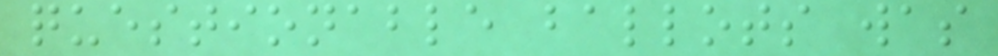questionable ballots was
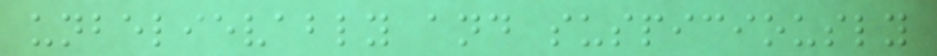unbelievably and suspiciously
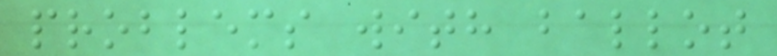problems with ballot
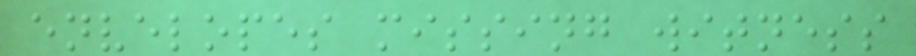envelopes missing witness
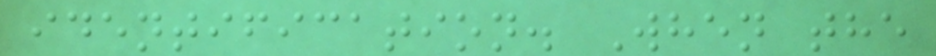identification. When the
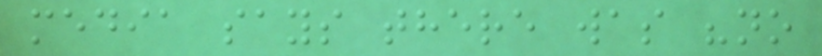media says there was "no
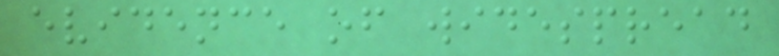evidence of widespread
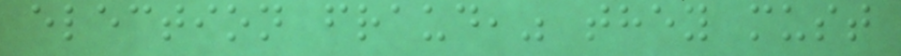election fraud," they must
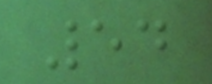54
